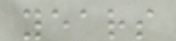years
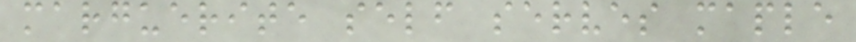marguerite self serves maple
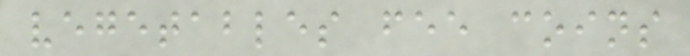vegetables fee coins
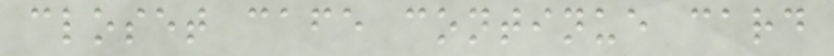closet cafe continue card
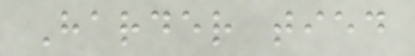Harder tied
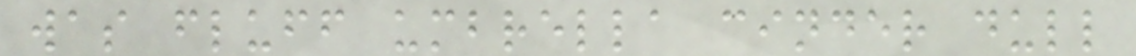was fluff umbrella cinder dull
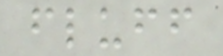fluff
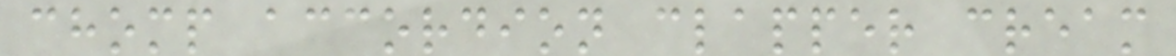chomp accordion clapper cream
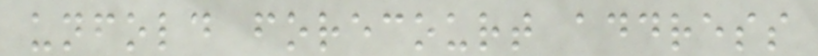unfold forecourt address
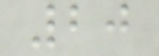20
